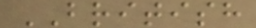BRITISH
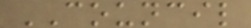COUNCIL
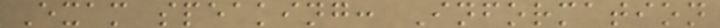Exam speaking: Information
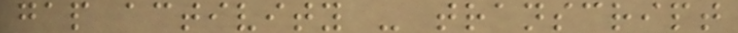gap activity - transcript
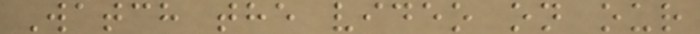Watch the video on our
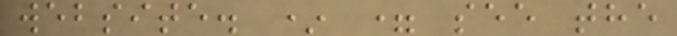website. * = see the
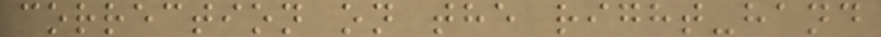correction on the right-hand
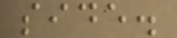side.
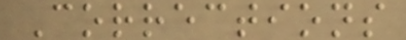Corrections
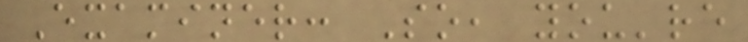Examiner: So, you're
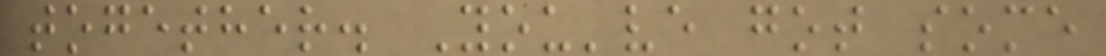together. You've got some
